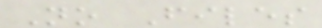No Files
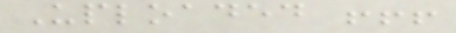Uploaded !!!
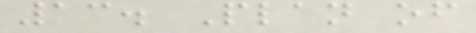13. Plan of
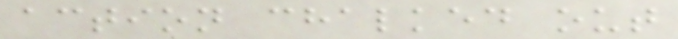action chalked out
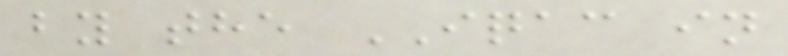by the IQAC in
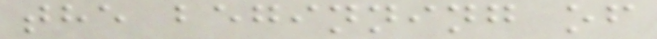the beginning of
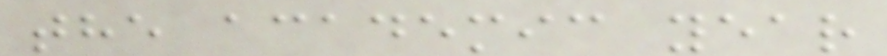the academic year
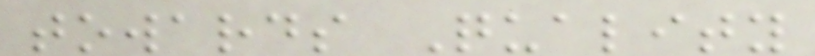towards Quality
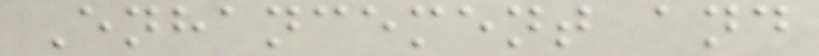Enhancement and
